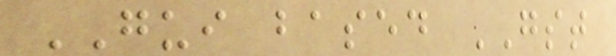GUI based GST
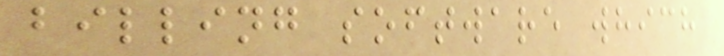billing software which
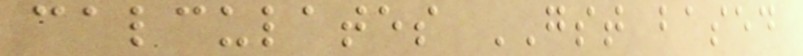calculates GST based
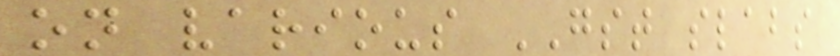on various GST slabs
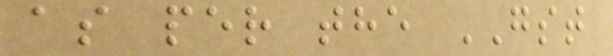as per the GST
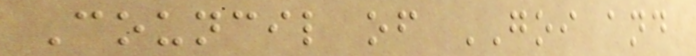Council of GOI and
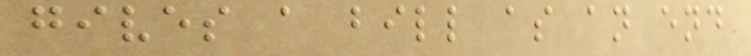gives a bill as an end
